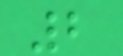2
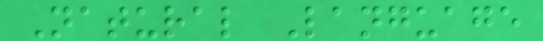Natural Language
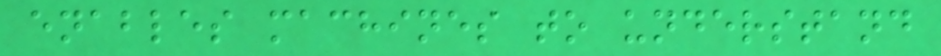enables machines to understand
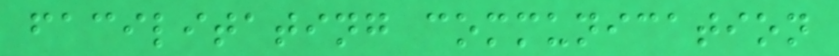facilitating communication
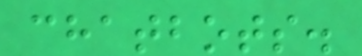chatbots.
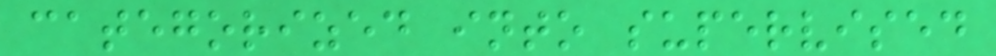categorized into supervised
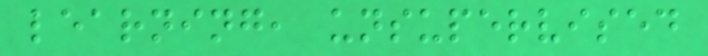learning, unsupervised
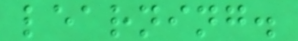learning.
